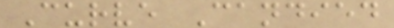Curve Candied
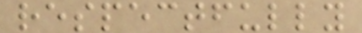respectfully
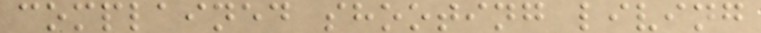complained shooting living
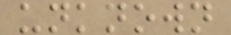unknown
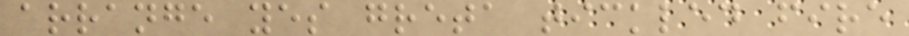arrange yes greta tickled fire
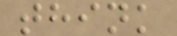think
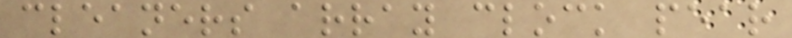cleaners array clock pear
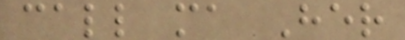call ma Her
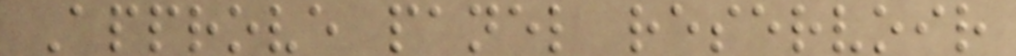Approve panel reservoir
